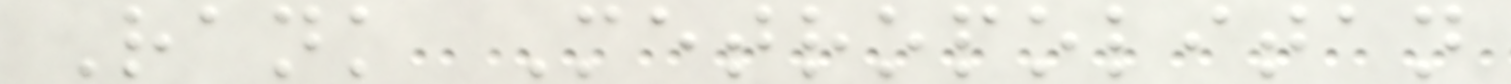Rank Metropolitan
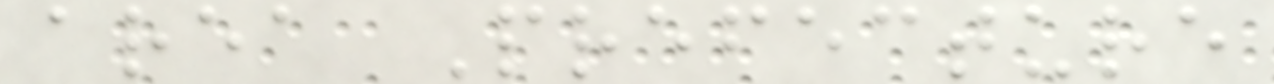area Prefecture
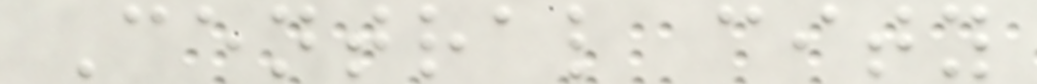Central city
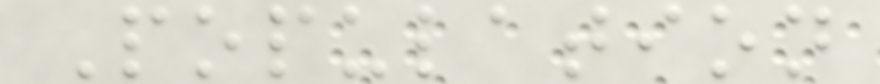Population
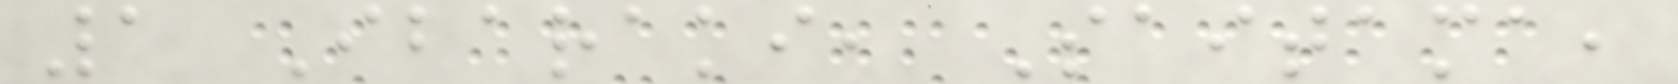1 Ibaraki, Saitama,
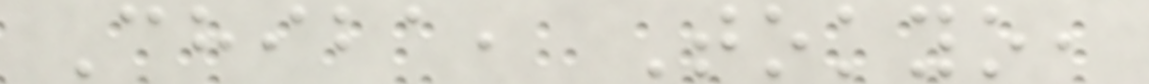Chiba, Tokyo,
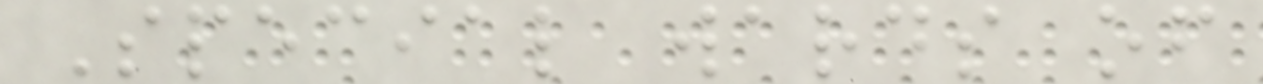Special wards of
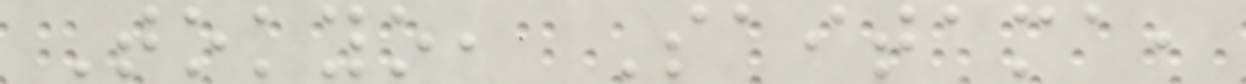Tokyo, Saitama,
